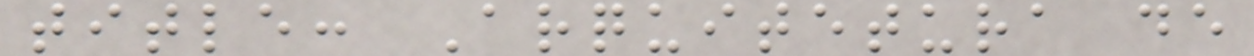title: Arquitetura de
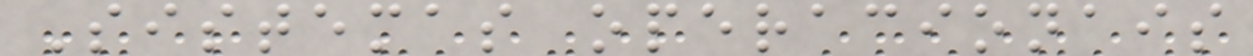Sistemas operacionais
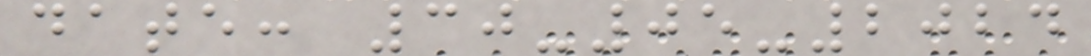date: 30-05-2024
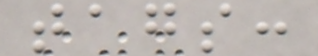tags:
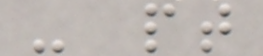- pt
